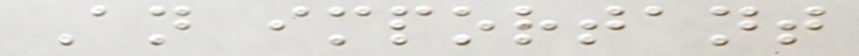An important
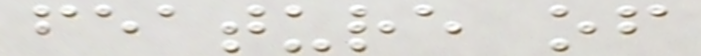feature of
